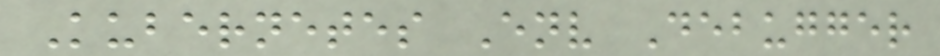Kubernetes Env Debugger
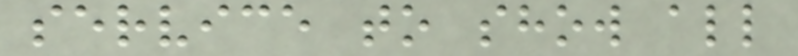service to show all
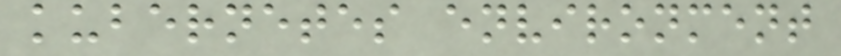kubernetes environment
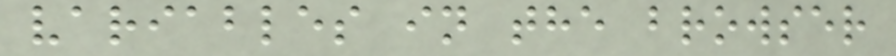variables in the browser
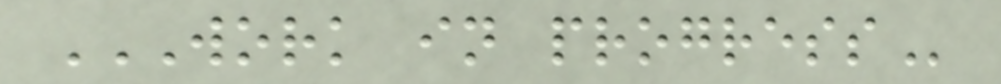WORK IN PROGRESS
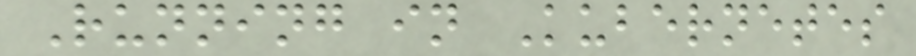Running in Kubernetes
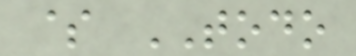$ TODO
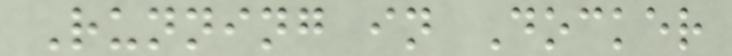Running in Docker
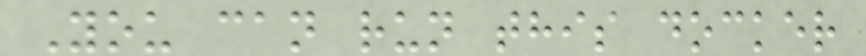You can run this docker
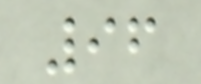96
